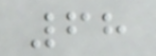68
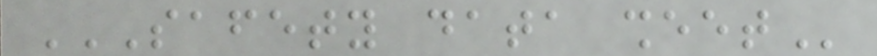SAFETY DATA SHEET
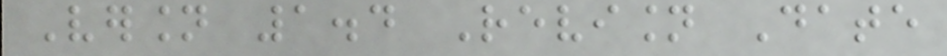Version 1.4 Revision Date
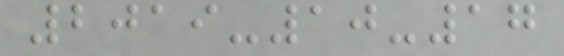2019-10-17
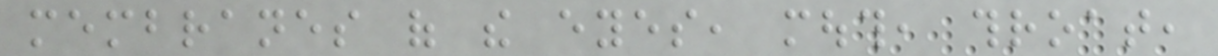membranes of the eyes, mouth, throat,
